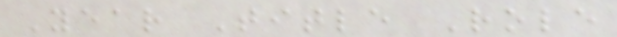Year Title Role
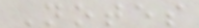Notes
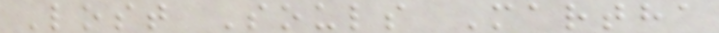Lost Souls Martha
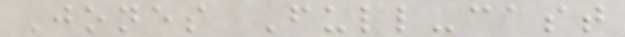Jones Full-cast
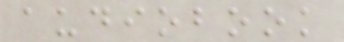audiobook
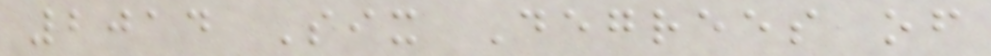2014 Six Degrees of
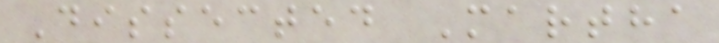Dissected Martha
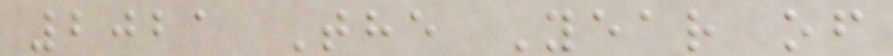2021 The Year of
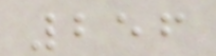256
